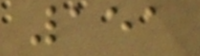151
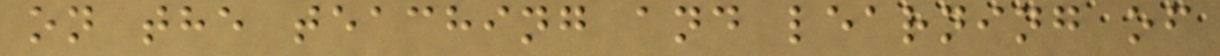on the teaching and learning of
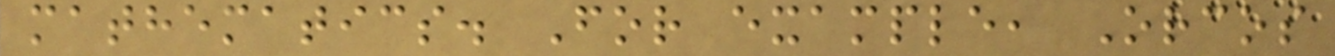mathematics. For example, Orcos
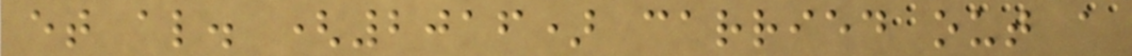et al. (2016) carried out a
